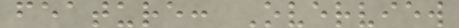feature: Overview
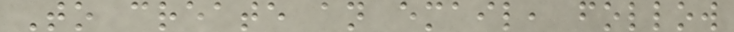To create an email, follow
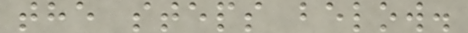the steps below.
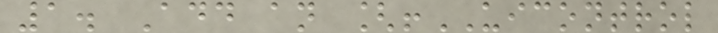1. Add an [!UICONTROL
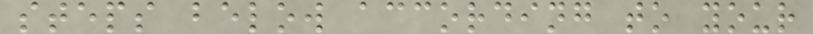steps below according to your
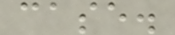case.
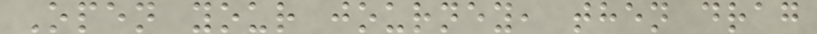Open your journey, then drag
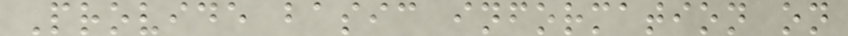Provide basic information on
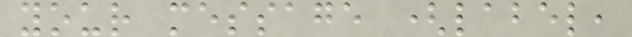your message (label,
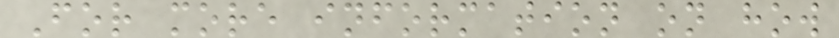For more information on how
